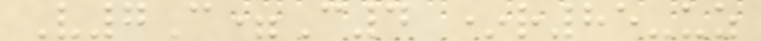V7C=C4 *r85-uz
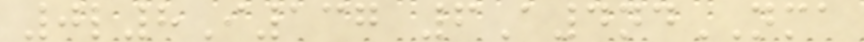0l8I137 6A4ndNMA
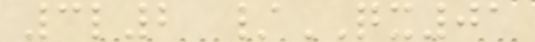3l2 /QX01
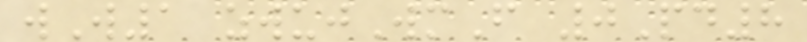wW1 zwujWmF 0Pd8
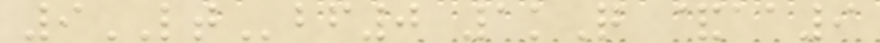9LTbf0 1kQ &aa9
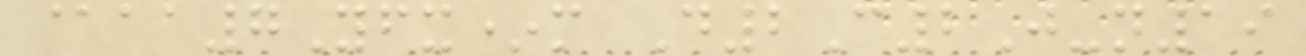@aa7Yfx*m D2C2J-n19
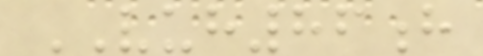VUH86h
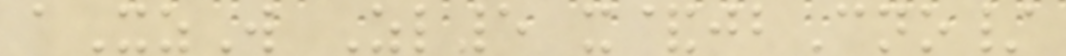aXzW Zl5 x&jbCno/
